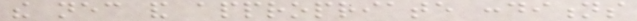the necessary and appropriate conditions
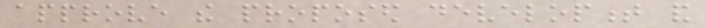approve the proposed development and
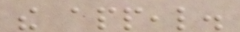the appeal.
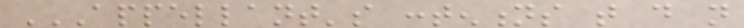APPELLANT'S CONTENTIONS THAT DO NOT
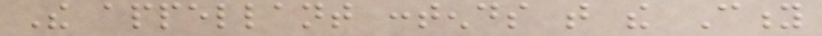The appellant contends that the City
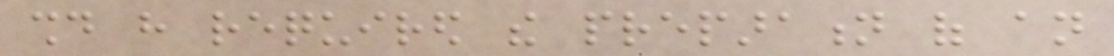should have required the preparation of an
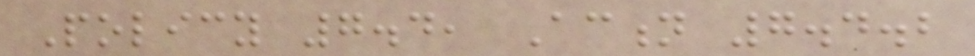Policy 7.4, Action 7.4.2
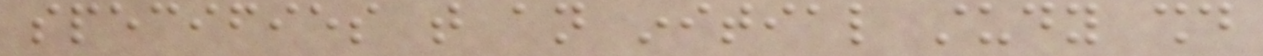specifies that an initial study should
